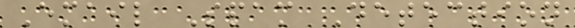Email Spam Detection
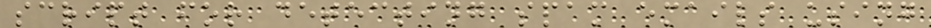script for detecting spam emails using
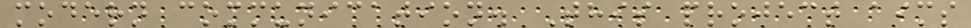modern communication. This project aims
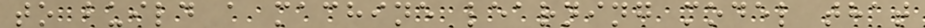to build a machine learning model that
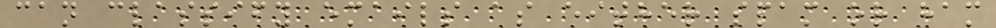can classify emails as either spam or ham
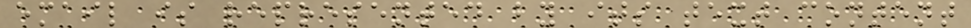email is represented by its text content
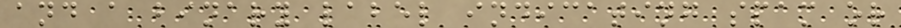and a binary label indicating spam or
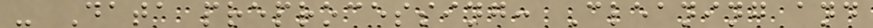- Data preprocessing: Cleaning and
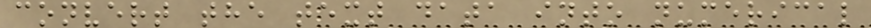convert the text data into numerical
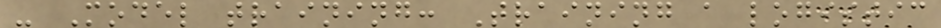- Model training: Training a logistic
